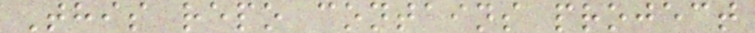This repo contains project
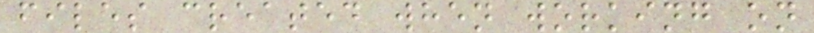files created when working on
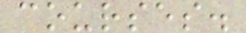courses.
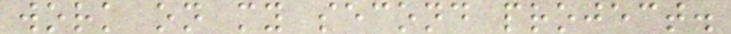work on my second project.
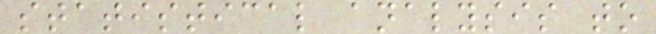statistical analysis to
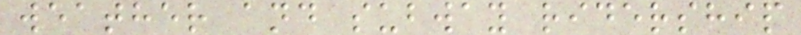weather and subway ridership
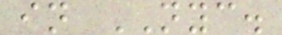in NYC.
